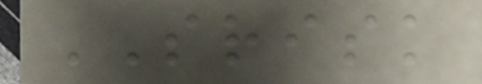SRISK
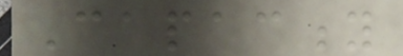Capacity
